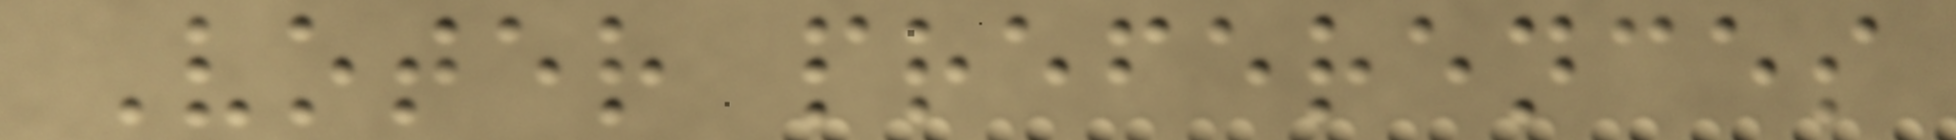Voter preferences
